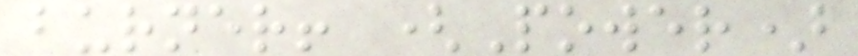burner! (Power)
